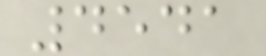4541
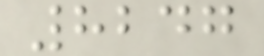8247
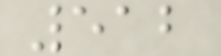512
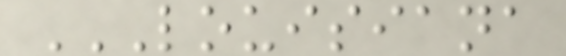LOUISIANA
